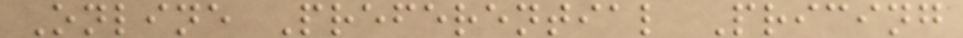Online Preferential Pricing
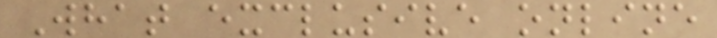What exclusive online
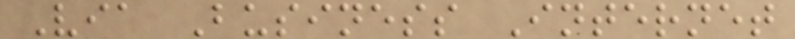Via Business Internet
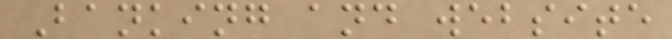Banking and website
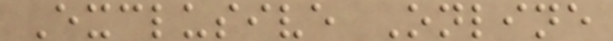Exclusive Online
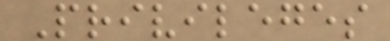Privileges
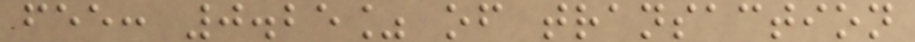fee: 0.25% of transaction
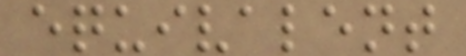equivalent
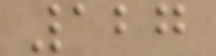127
